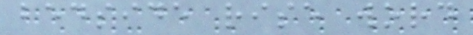bedside rise word
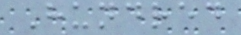Hundred
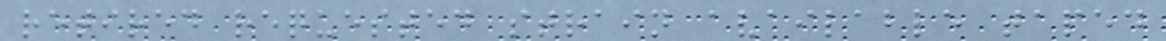retired requested strain available taped
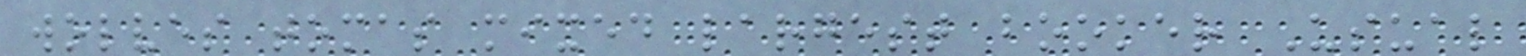wolves tomas mixed largest booker Usual
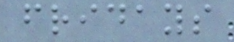fridays
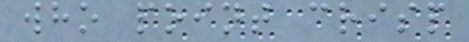who point crisp
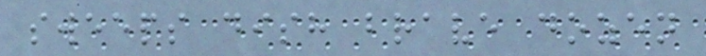sweeps dish brave dozen
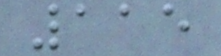115
